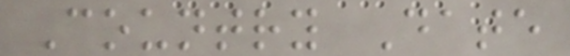Country Date
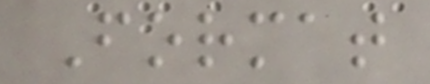Format
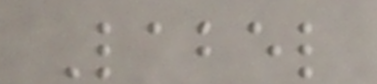Label
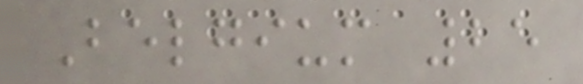Belgium 25
